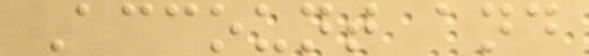Account and
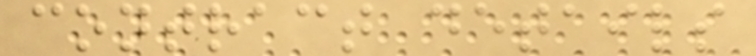contract details
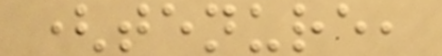(tenure,
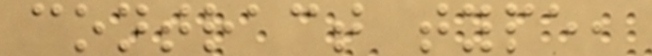contract type,
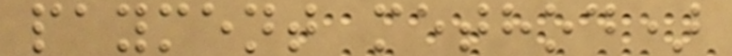payment method)
